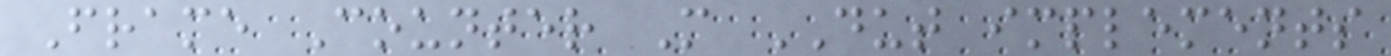Frame Counter M DUT implements
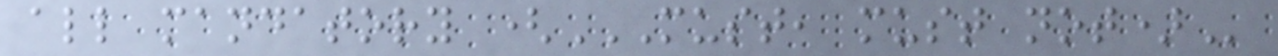all mandatory (MUST, MUST NOT)
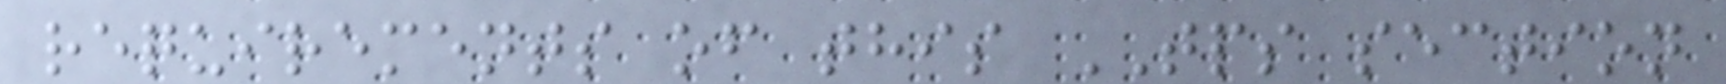requirements of this TPS section
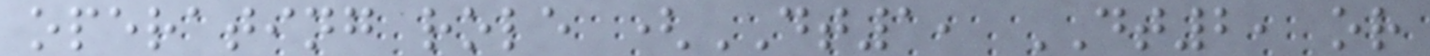operating role (DT1, DT2, or
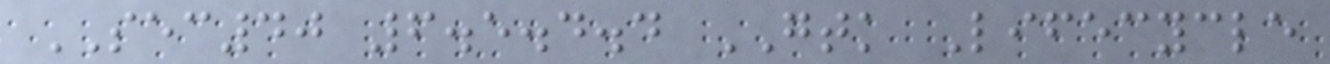SEC40 6.5.4.4 GTK Lifecycle
